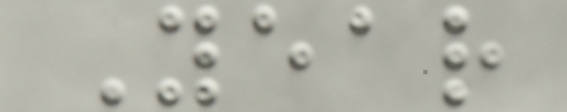Year
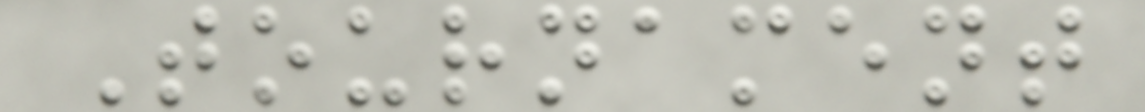Tournament
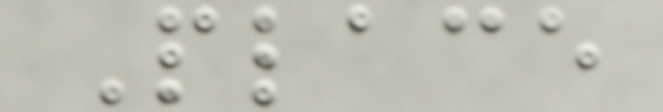Place
